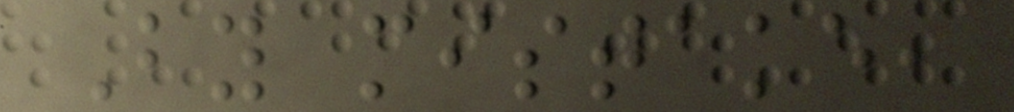By mistake,
